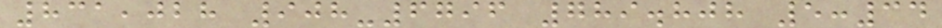831,028 908-6796 789.808 5:34
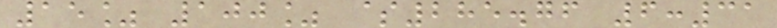15% 100% $285.76 6:31
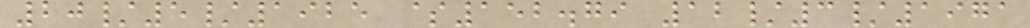20/5/1925 $152.79 12/3/1971
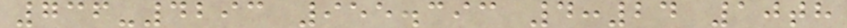736-4293 955.393 4:24 10th
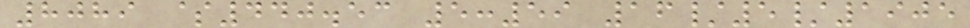8089 $440.53 5:59 16/5/1905
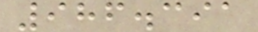986.391
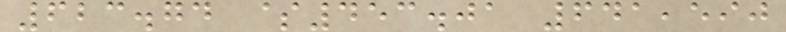623.74 $453.01 641,590
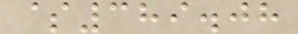$389.08
